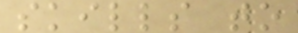skills to
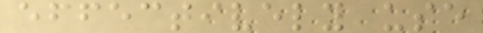effectively use
